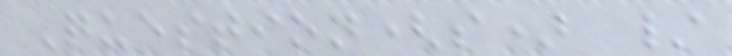Question(s) /
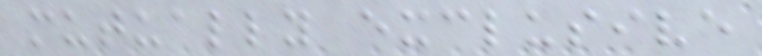mutually exclusive
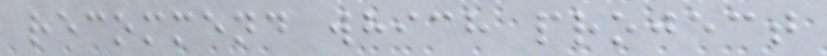recommend which project
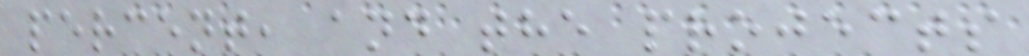percent, and the projects
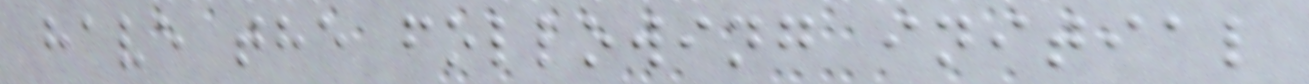have the following initial
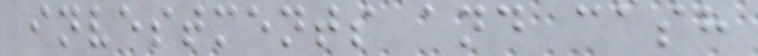investments and cash
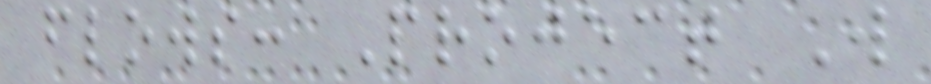flows: Project W
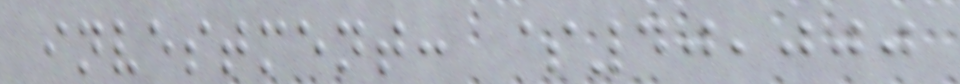investment: $40,000
